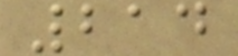214
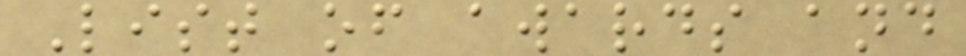List of awards and
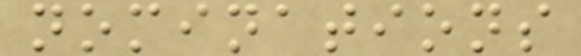nominations
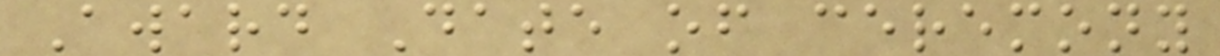Award Date of ceremony
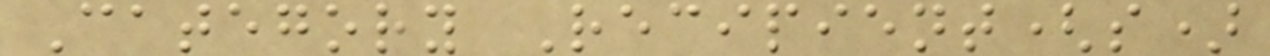Category Recipient(s)
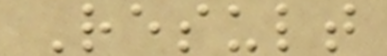Result
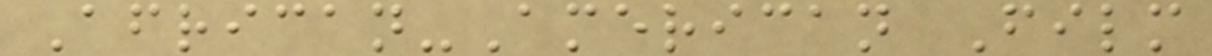African-American Film
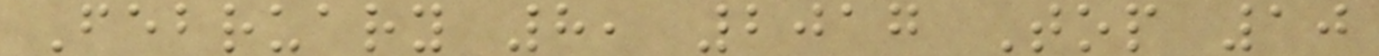February 8, 2017 Top 10
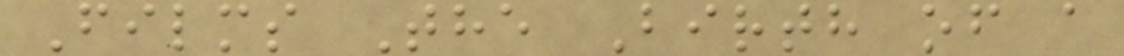Films The Birth of a
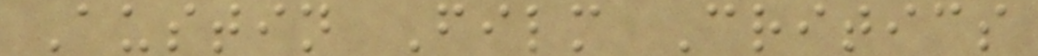Austin Film Critics
